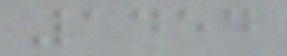1454
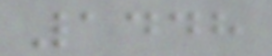1448
